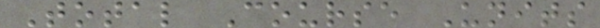Total Course Units
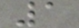1
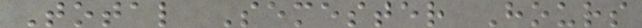Total Semester Hours
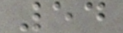54
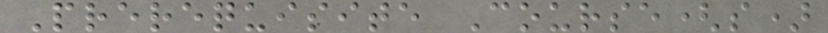Prerequisite Course(s)
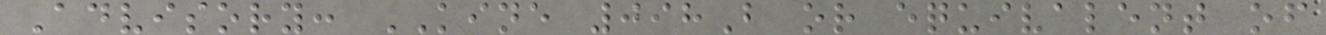Advisory: KINE 098B or equivalent of
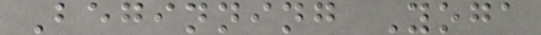Beginning Yoga
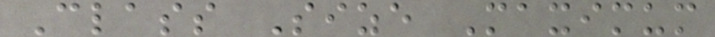Class Size Maximum
